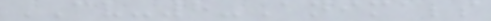CV-8-Animals
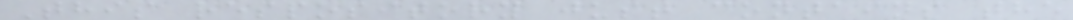This respository just contains the
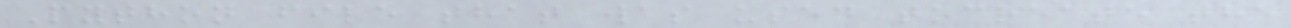Python file that was used tocreate the
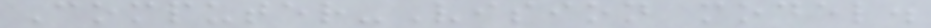Computer-Vision model.
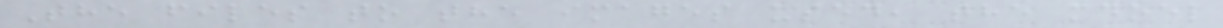The files to the images used, the mdoel
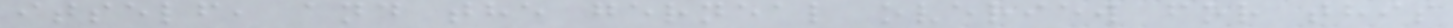itself, and the gerneal overiew for this
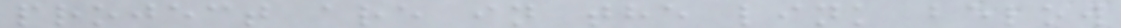project are in the link below
